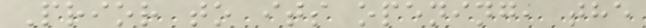Prior to its opening, the
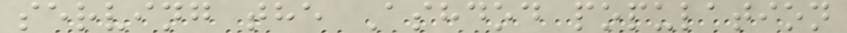serving the Ashdod population
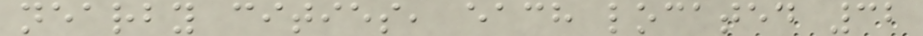nearby cities, each located 32
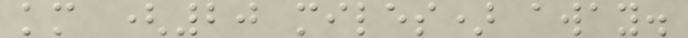km (20 miles) away.
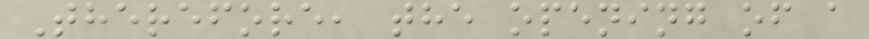Therefore, the opening of a
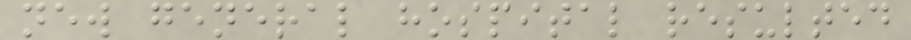new general hospital resulted
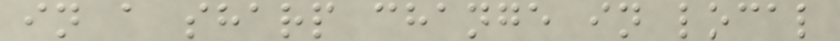in a sharp change in local
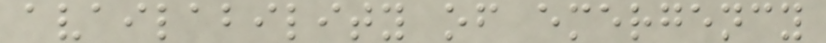availability of emergency
